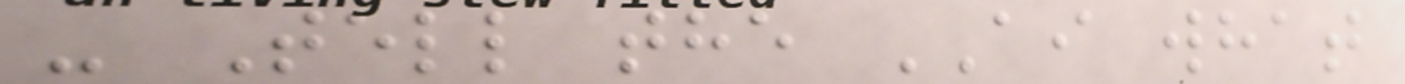- Tell the AI what
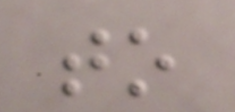to
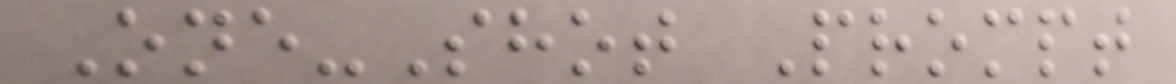One-Shot Prompt
